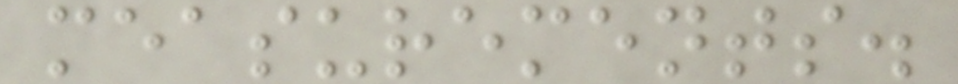measurements.
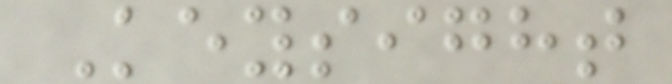Keysight
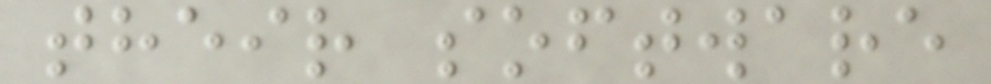their software
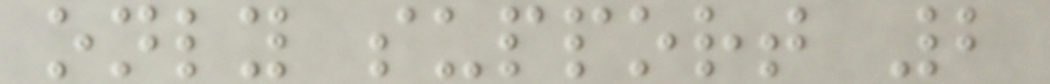only support 2
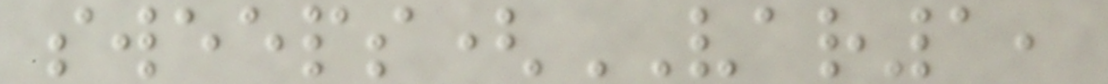sweeps(VAR1,
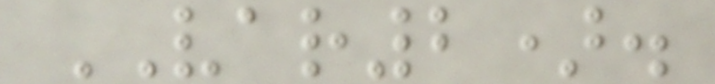VAR2).
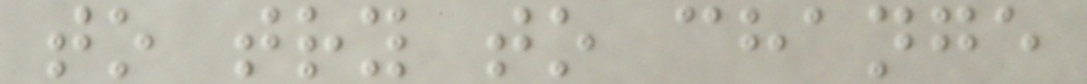to try to change
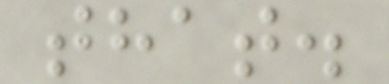that.
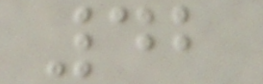42
